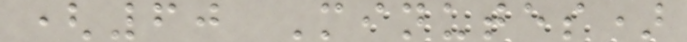(60 Minutes)
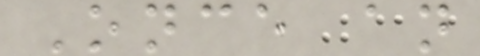Once an
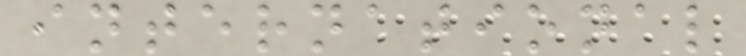international
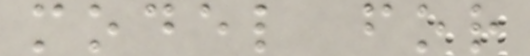model for
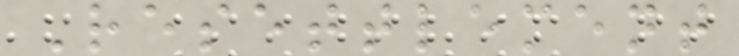Resettlement
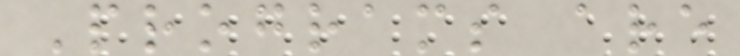Programs are
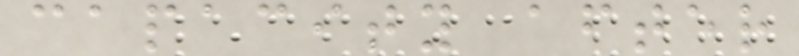capacity after
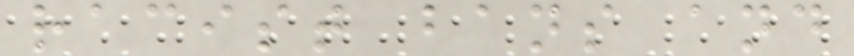racist bans and
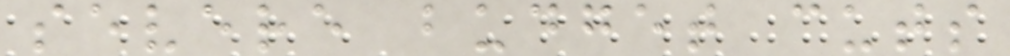severe budget cuts
